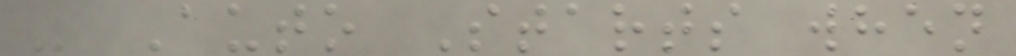- Auto Starts when
